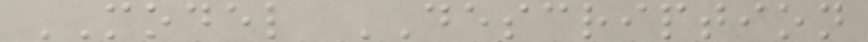MODEL DESCRIPTION
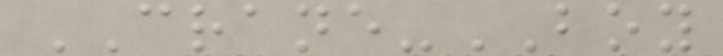CRANE-BOY
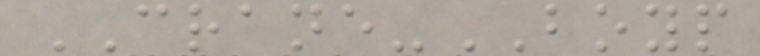CRANE-BOYP
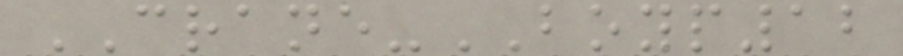CRANE-BOYP12
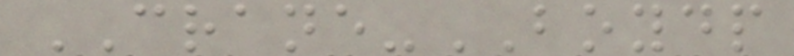CRANE-BOYDP
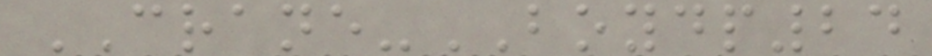CRANE-BOYDP24
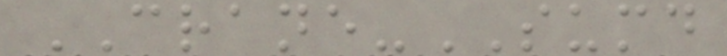CRANE-SUMD
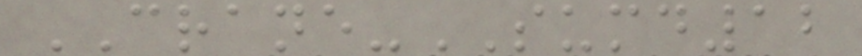CRANE-SUMD12
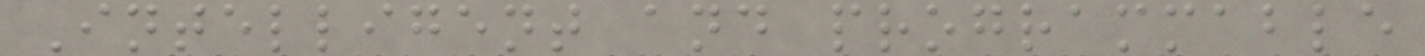Intelligent and programmable
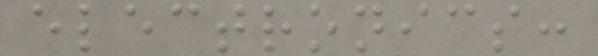electronics:
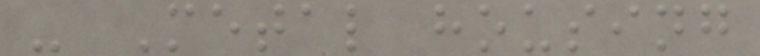- Metal housing
